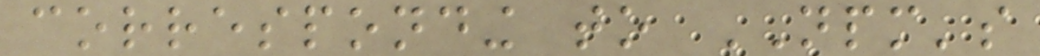corresponding to NPM's
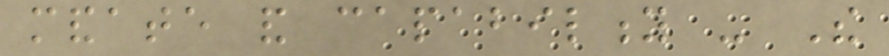mandate and capability - The
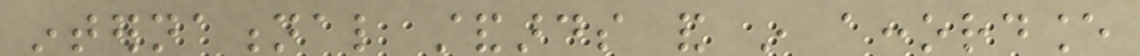international standards and in accordance
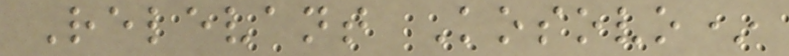Relevant Kosovo*
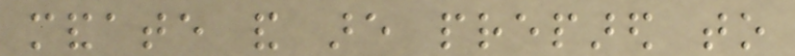mandate and are prepared to
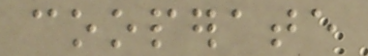cooperate
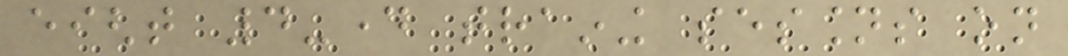eight 4-day training sessions on
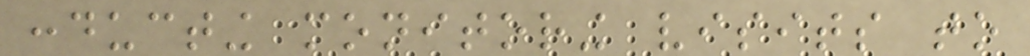conducting monitoring visits to
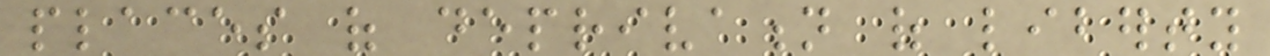places of deprivation of liberty
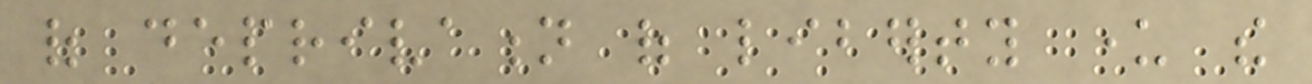of deprivation of liberty under the
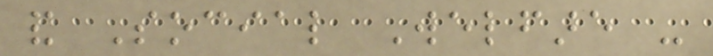and Social Welfare -
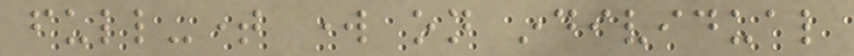full-time work on individual
